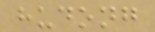hudong
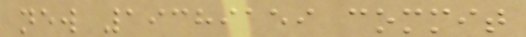new 19389159 commit
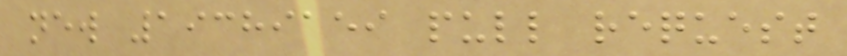new 19389159 pull request
